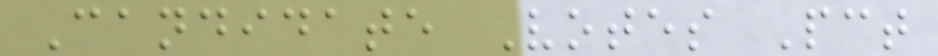Candidate Votes Pct
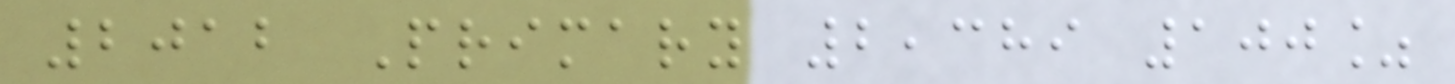2012 Primary 2,389 100%
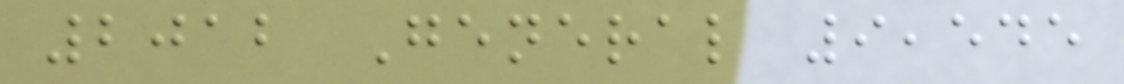2012 General 9,545
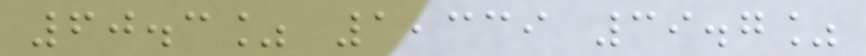60.3% 1,339 39.7%
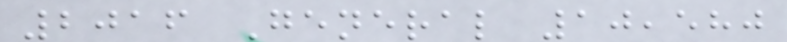2016 General 10,580
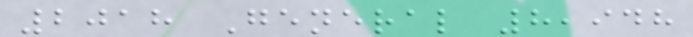2018 General 8,948
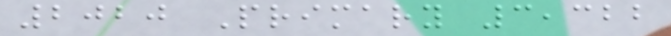2020 Primary 3,322
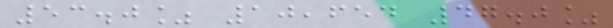53.0% 10,654 47.0%
